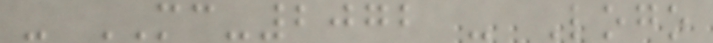- MC-2072 - Logo
